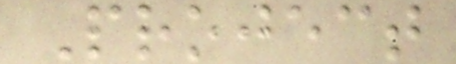Project
